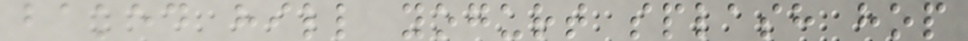baked hill yogurt splash hop
